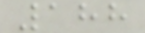188
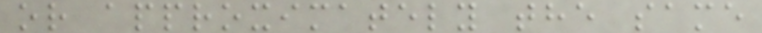or approximately the same
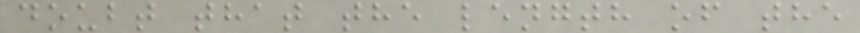doubt that the length of the
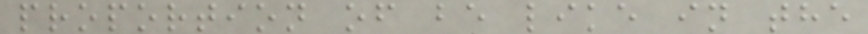proportion of be like in the
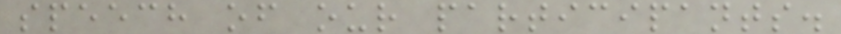speech of our participants.
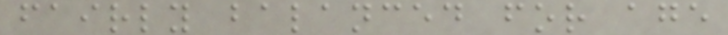fairly balanced for age
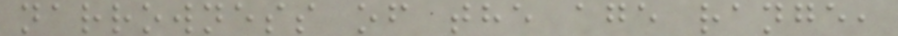narrowness of the age range,
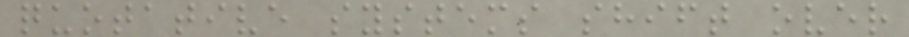quotative systems shift over
